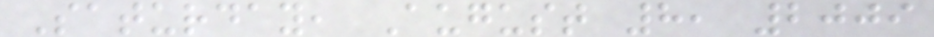Saturday, August 8, 2009
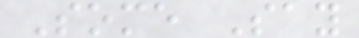Some Say
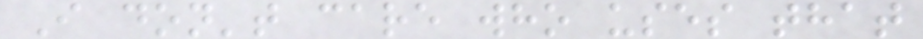I don't care who uses that
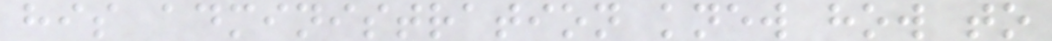his administration knew how to
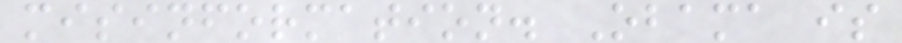misinformation. Obama is
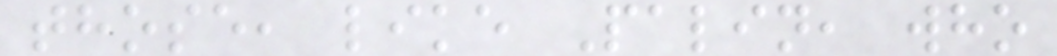those, like Palin, who
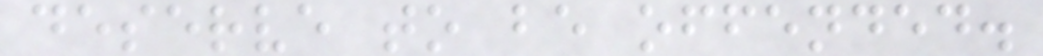deserve to be offended.
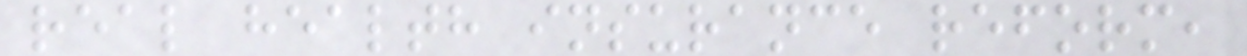real health insurance reform,
